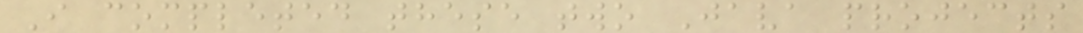I completed these two Java projects
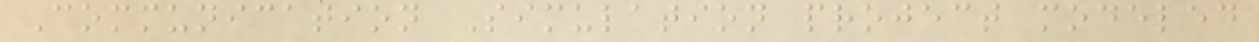Communication Simulation project modeled
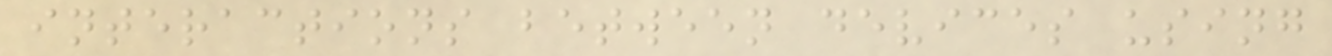interactions between devices using
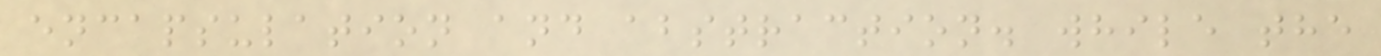encapsulation and abstraction. while the
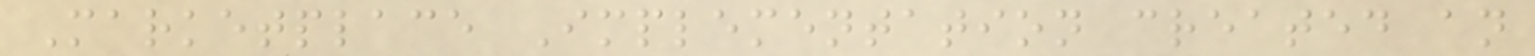Marketplace Implementation created an
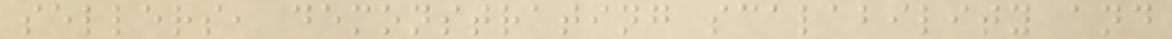sellers, demonstrating scalability and
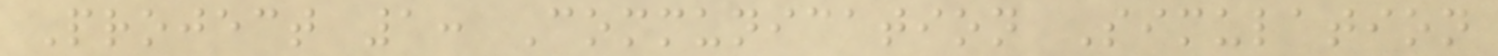Project 1: Communication Simulation
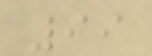99
